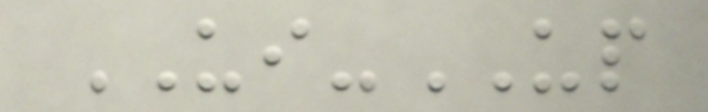UI-UP
